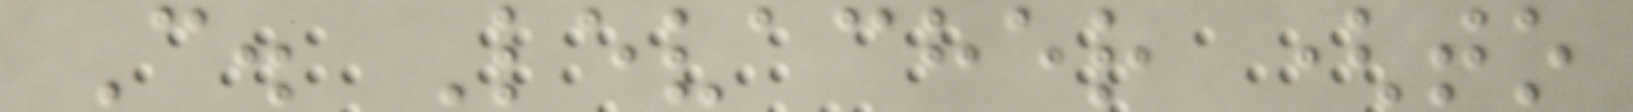C. Levacher (to
